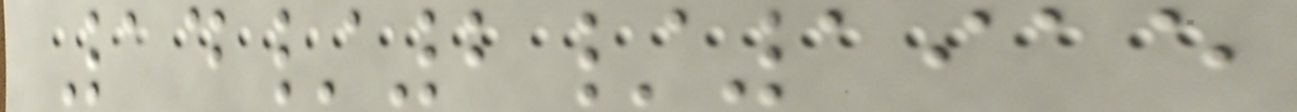14/2/1915
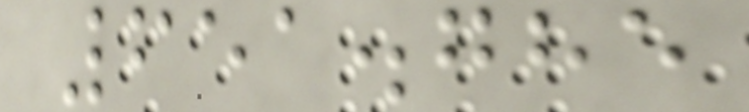651.785
